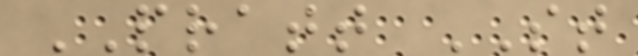PRATT ST
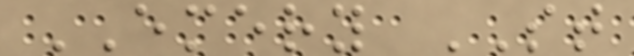EMERY ST
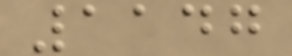1147
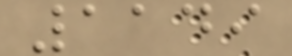1149
